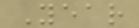Year
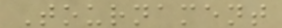Tournament
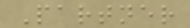Partner
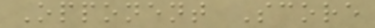Opponent Score
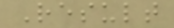Result
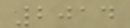2014
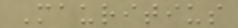Mauritius
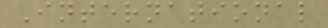International
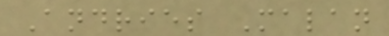Andries Malan
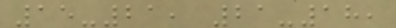15-21, 21-18,
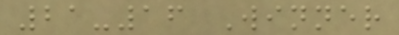21-16 Winner
